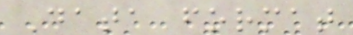Data format
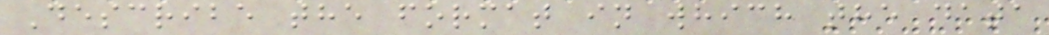Describe the format in which the data
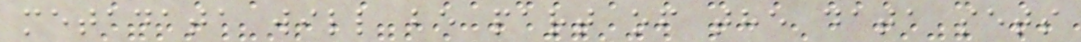metadata will be part of the data sets
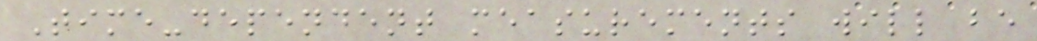Time-dependent measurements will be
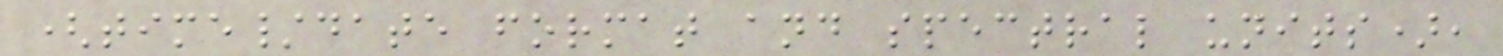(time/date format and spectral units),
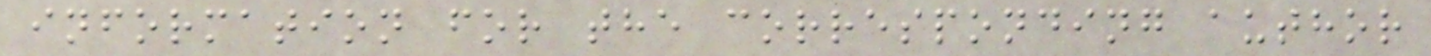information for the corresponding author
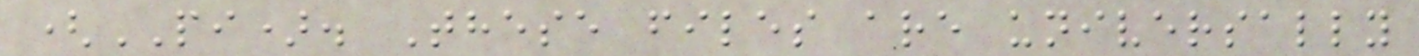(PI). These files are universally
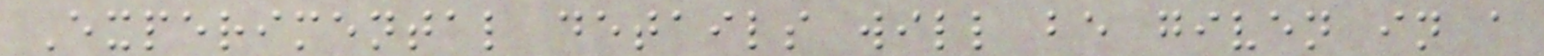Experimental details will be given in a
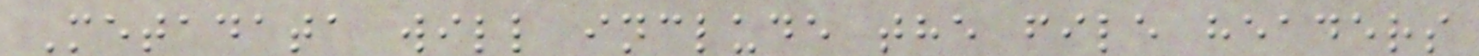Metadata will include the file headers
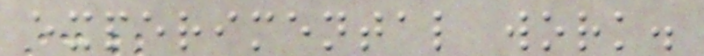experimental work.
